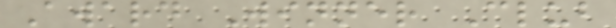Award Winner Club
